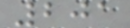201
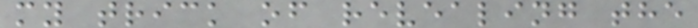my trick of revealing the
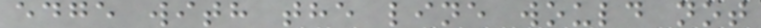edge with the line would not
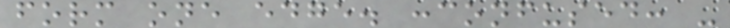form one edge. :confused: -
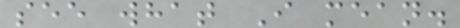see what I mean.
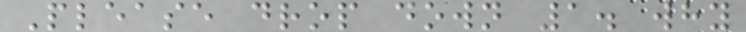Please drop down 1. why
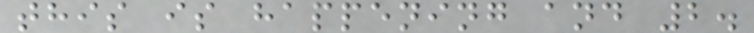this is happening and 2.
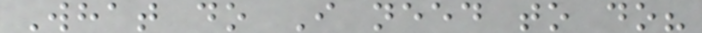What do I need to do?
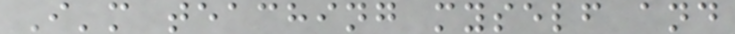I'm teaching myself and
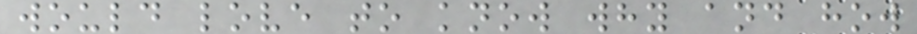would love to know why and how
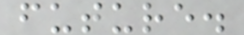future.
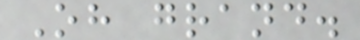Oh grand.
